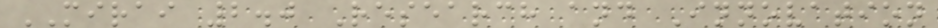MIRAI 2.0 Research and Innovation
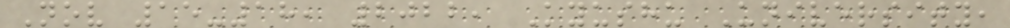Nov 15-18, 2022, Kyushu University,
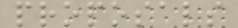proposals
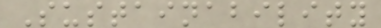Sustainability
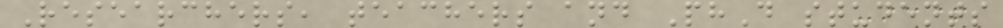Researchers, teachers and PhD students
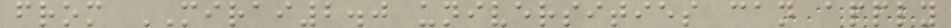from MIRAI2.0 universities can apply
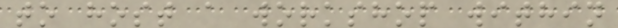to host a workshop within
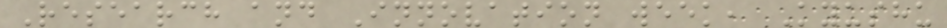Research and Innovation week, Kyushu
